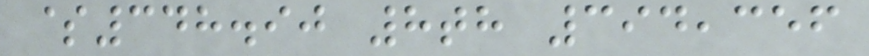$348.90 8th 394,356
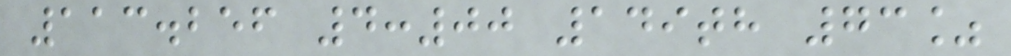113.256 4:00 149th 73%
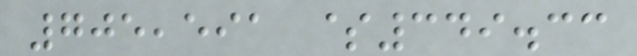705,591 $349.33
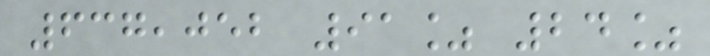637,052 91% 24%
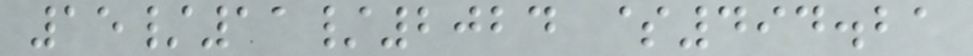15/11/2024 $494.21
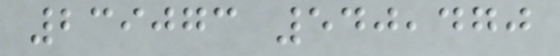239073 540,470
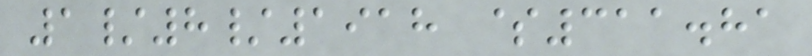1/8/1918 $311.81
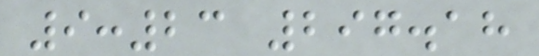9:23 297.18
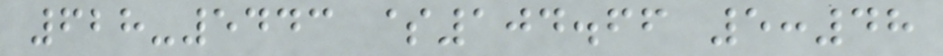628-5443 $104.66 5:48
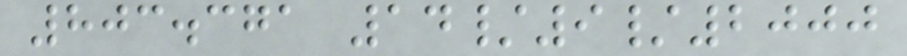803.371 14/9/2000
